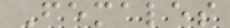Females
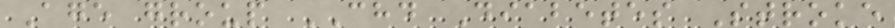Age group CHD Diabetes Stroke
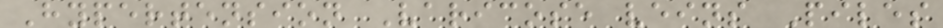Hypertension Varicose veins Piles
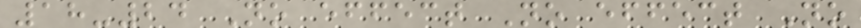18-24 No effect No effect No
